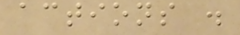actions .
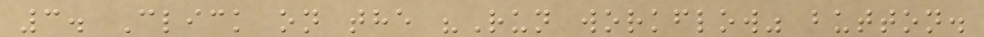3. Click on the "Run workflow" button.
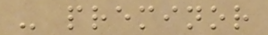- preminor
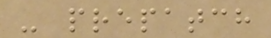- prepatch
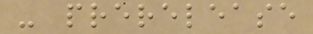- prerelease
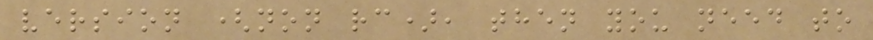version (non rc), then you need to
